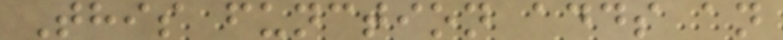This function adds an
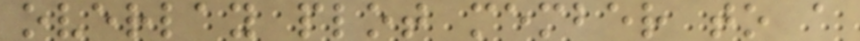overlay plot member to a
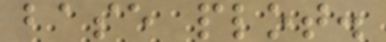base plot.
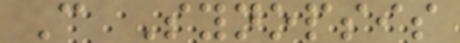C Synopsis
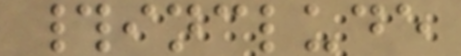#include
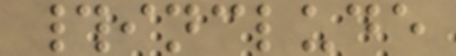#include
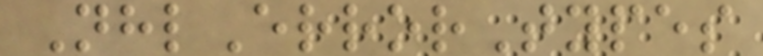NhlErrorTypes
